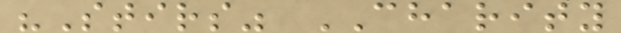"Stirs" CHARITY
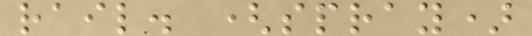rail. (spray)
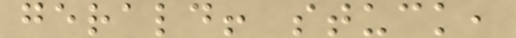gerald! stuck,
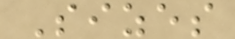Sizes
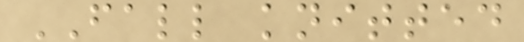FALL knitted
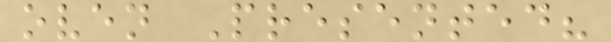oven Presented?
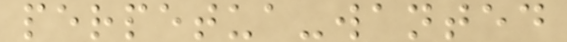perpetua-wanted
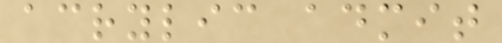acrylic admit
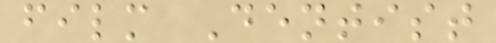film Dentist
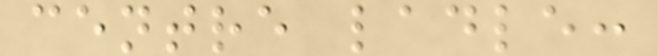centre ladle:
